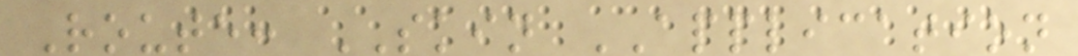Route: SKIN APPLICATION
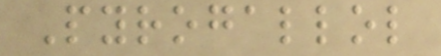Pyrogallol
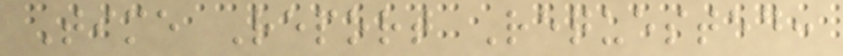Time Report Requested:
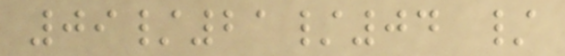09/21/04 /
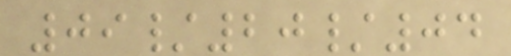09/20/04
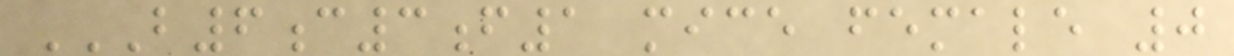B6C3F1 MICE FEMALE 0
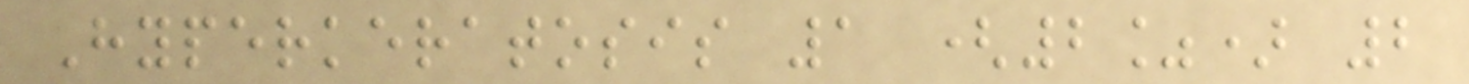Hyperkeratosis 1 (2%) 2
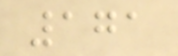171
